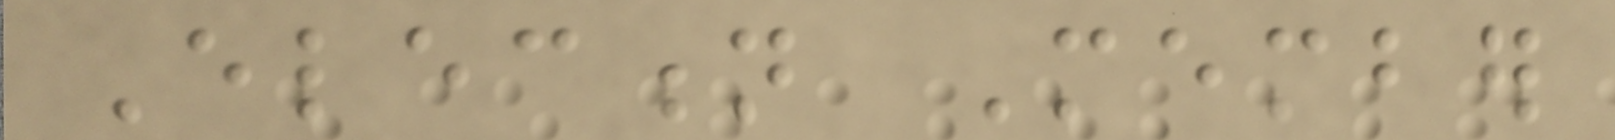Election Member
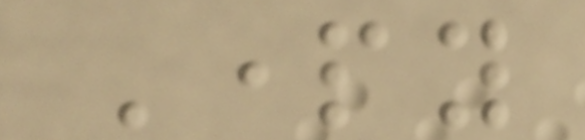Party
